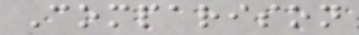Comparison
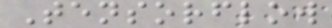Tensorflow
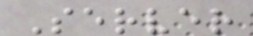Server
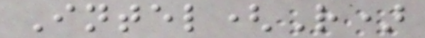Intel(R)
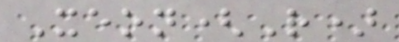Xeon(R)
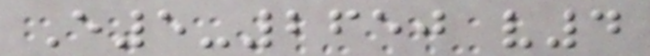E5-2650 v4
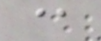@
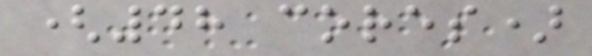(48 cores)
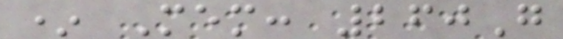* Mem: 260G
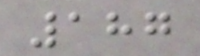187
